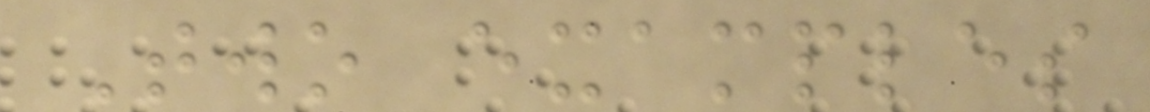Two examples
